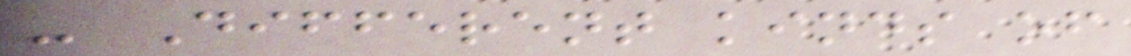- Different kinds of
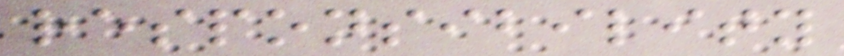responsibility
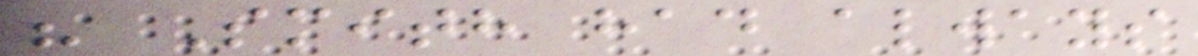" Smith had always
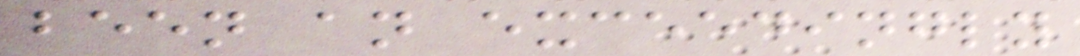been an exceedingly
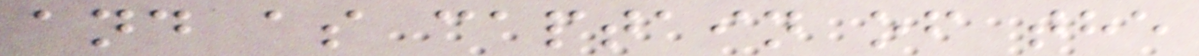and as captain of the
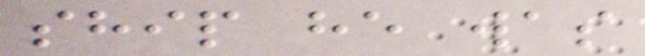ship he was
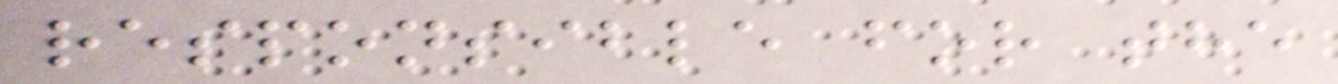responsible for the
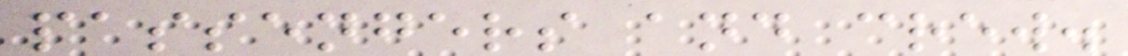passengers and crew.
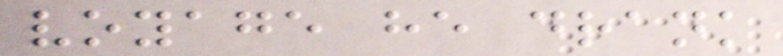voyage he drank
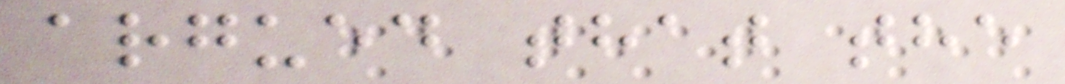argued that the
